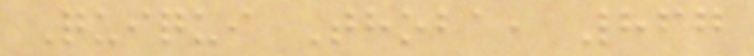Quiqui Thoba, 867
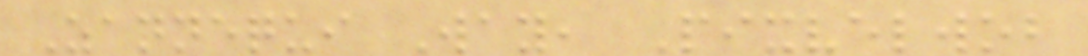Zannequi Way, Pixvelwob
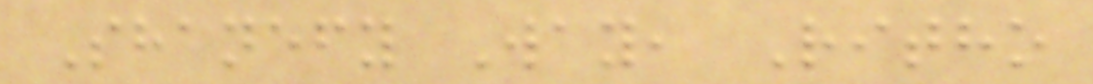Shanefy Way, Ritho
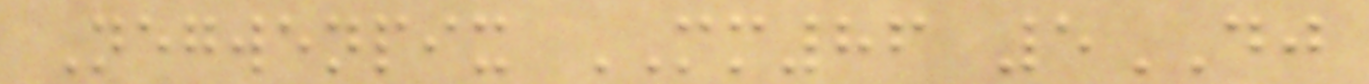Negwenpix MM86 5DJ
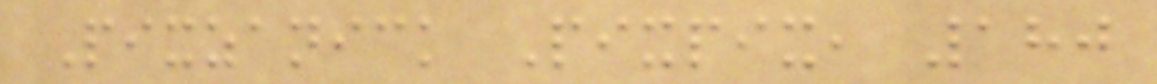Pixzanick Pixpix, 180
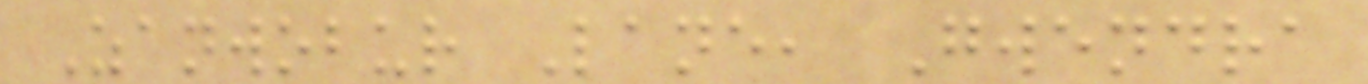Zanwobur Lane, Gwendra
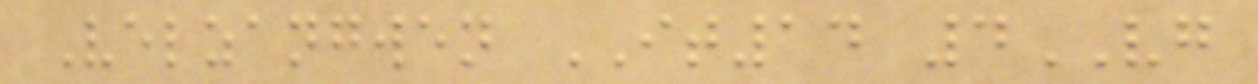Velzangwen IT14 4VG
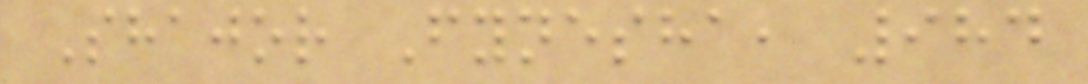Shajor Fynesha, 984
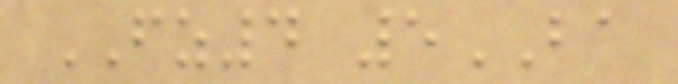FZ4 5BA
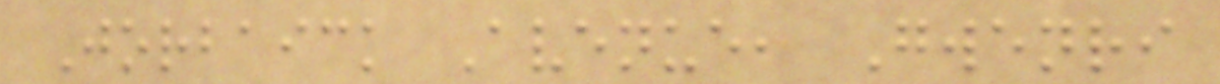Jorbaick Avenue, Gwenri
